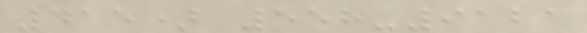415) 558-9121
